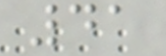41
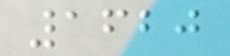1620
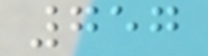757
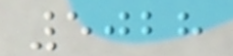5028
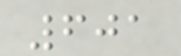601
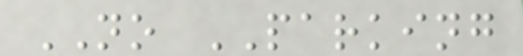NO PARKING
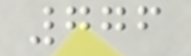776
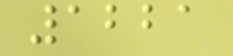1221
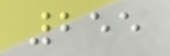255
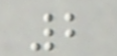2
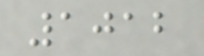1012
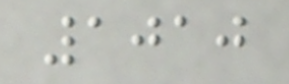1010
